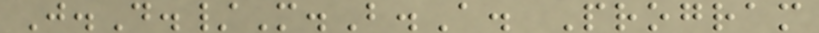J.D./M.B.A. Program
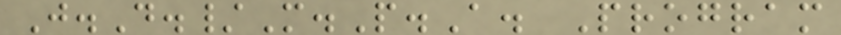J.D./M.P.A. Program
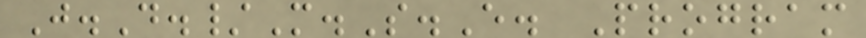J.D./M.S.E. Program
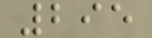295
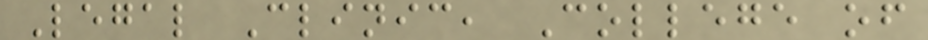Legal Clinic, College of
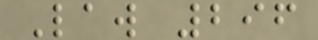Law 296
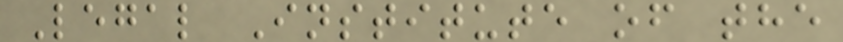Legal Institute of the
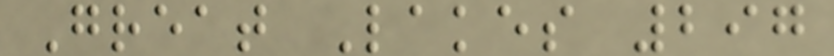Great Lakes 297
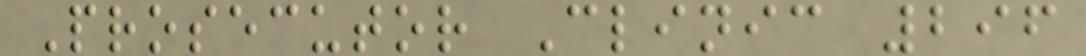Prosecutor Clinic 296
